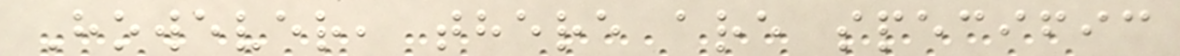However, there are specific
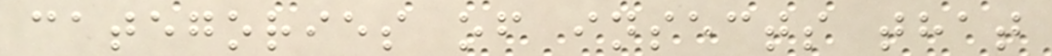categories of insects that
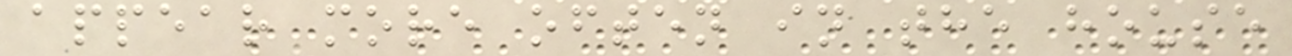appear more often in the house
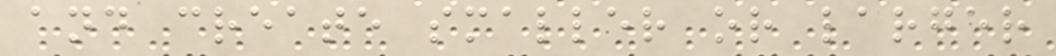and create smaller or larger
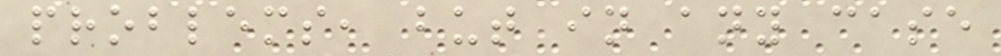problems, but in any case
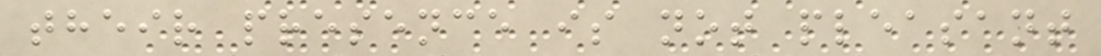their presence is not pleasant
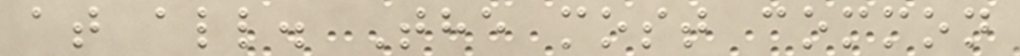at all. The most common
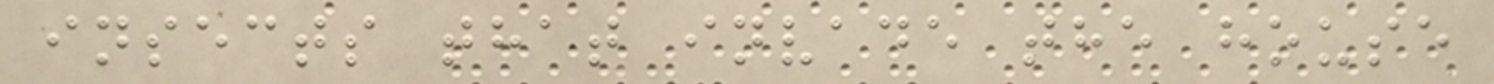insects that invade the house
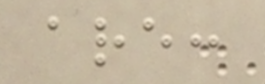are:
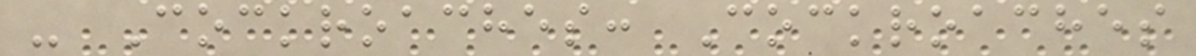- Cockroaches: Cockroaches
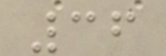36
